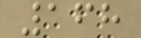168
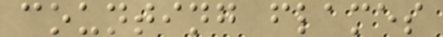counting flames
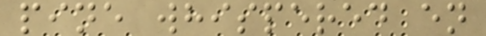pine whispered en
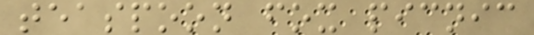teaspoon fox picnic
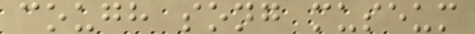cough song museum
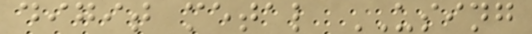digit metal USING
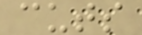cuts
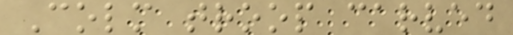Colm troop carved
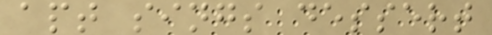apt sings dessert
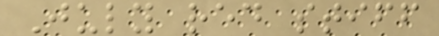July red stiff
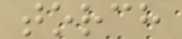torch
